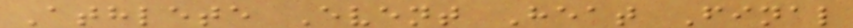Athlete Event Heat Final
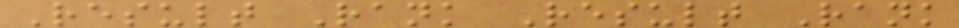Result Rank Result Rank
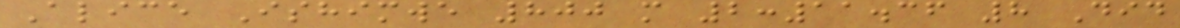Alice Ishimwe 800 m 2:11.36 8 Did
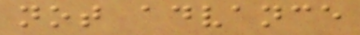not advance
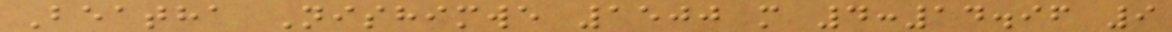Beatha Nishimwe 1500 m 4:14.96 9
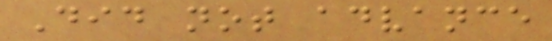Did not advance
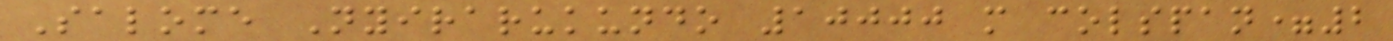Salome Nyirarukundo 10000 m colspan=2
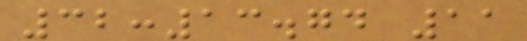32:13.74 11
